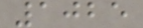1025
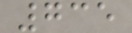735
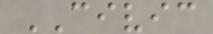CIVIC
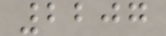2207
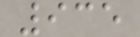935
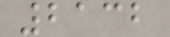2132
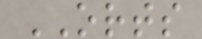ORTS
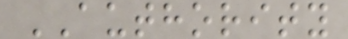AUTHORITY
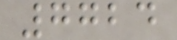7724
